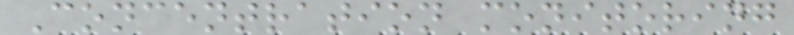Concentration monitoring
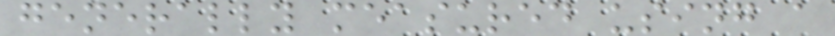generally measured using a
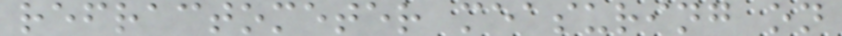refractometer measuring on
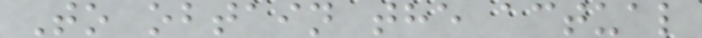To obtain the actual
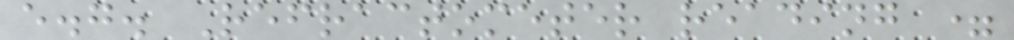e.g. Refractometer reading =
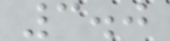3.0
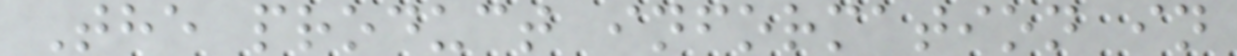The product information in
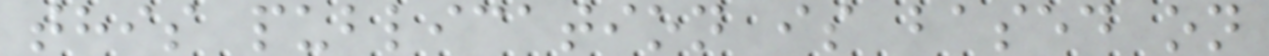this publication is based on
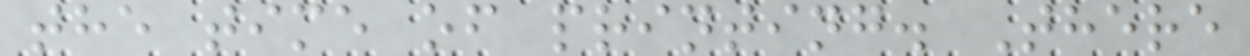the time of printing. There
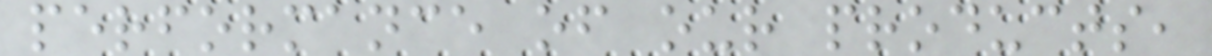performance of our products,
